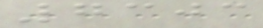7303
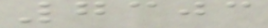7303
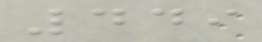449
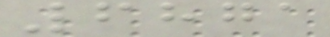6871
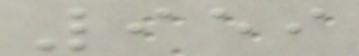959
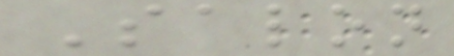Salon
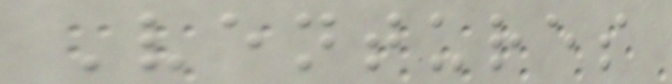Ventures
